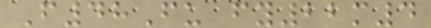F48Fu fy22m4
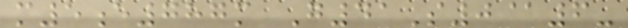m5e787m G41S0@6-
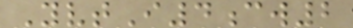YvtI4cw2
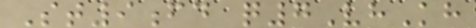St9fd q7VhKh
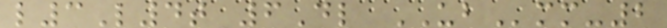l3L4t 6Dl UBmm-2
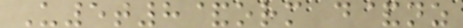U5t8&orm d&nz
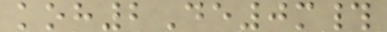koh2De0m#
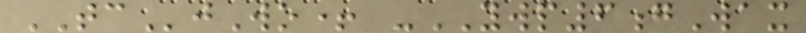TCjWo+ -YWP6gWax
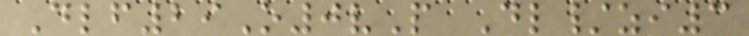Dlf29O0vP Dl/zi3
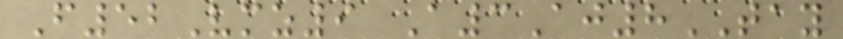F52Vmz9 A3Aj8TAY
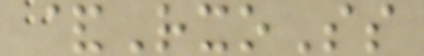&RxoSs
